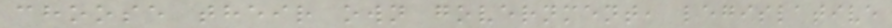choose their own government, legislative
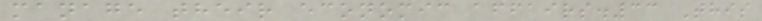manage their economic affairs.33 This
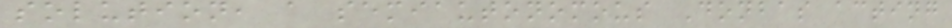solution, a semiautonomous Donbas acting
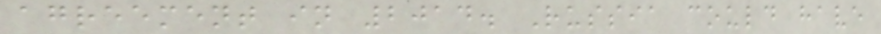agreement in 2014. Russia could have
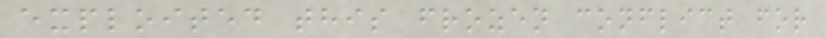exploited this frozen conflict for
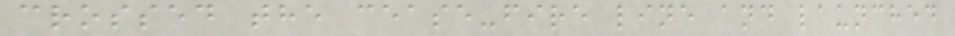crossed the cease-fire line and launched
